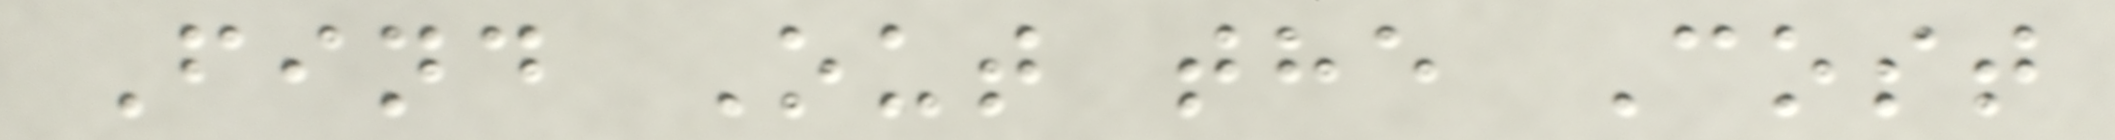Find Out the Cost
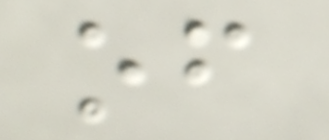of
